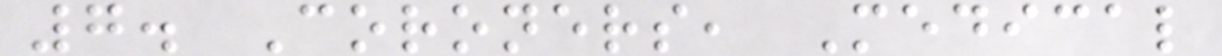7. Coroners, Medical
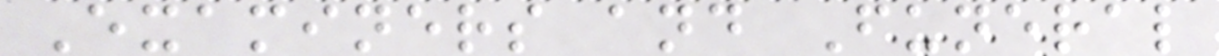Examiners and Funeral
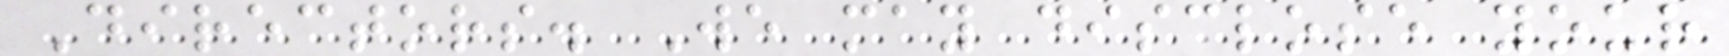Directors. We may disclose your
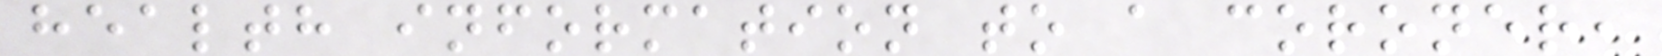health information to a coroner,
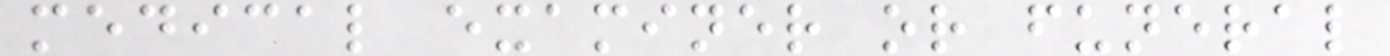medical examiner or funeral
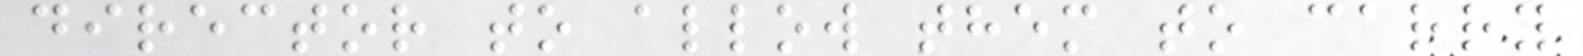director to allow them to carry
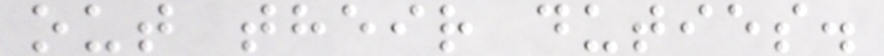out their duties.
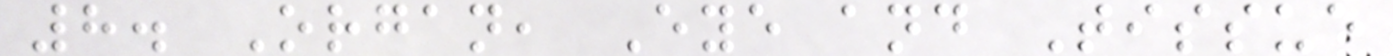8. Organ, Eye and Tissue
